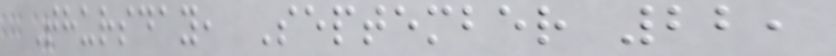Thursday, September 22,
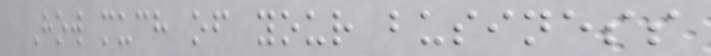How much of your business
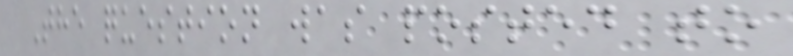The question was posted to
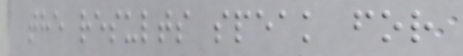the results speak for
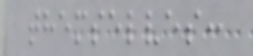themselves:
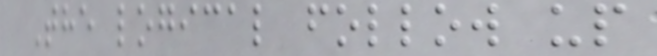The logical follow up
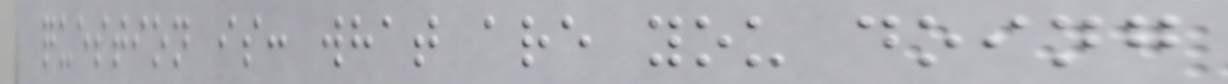question is: what are you doing
